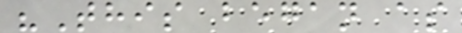"This began as
